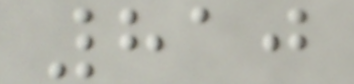810
